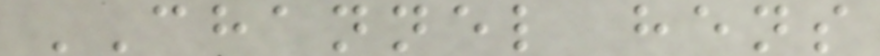CHANNEL hens
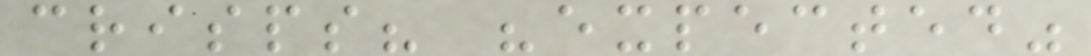crisps? "expected"
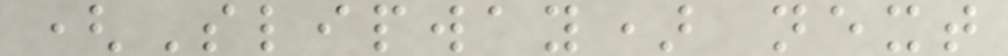(Slipway) next
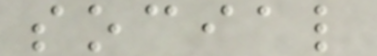social
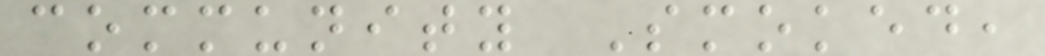community Smoked,
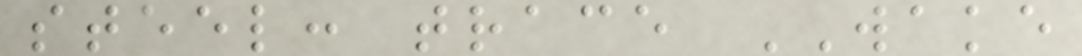steel: trace WAKE
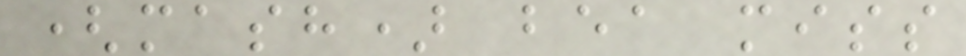(mash) bea miss
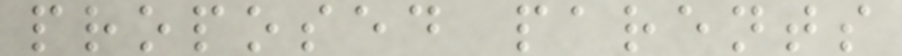proposed parents
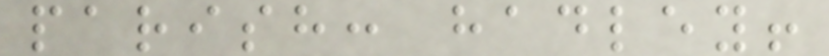parish: hadley!
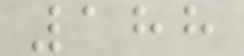188
